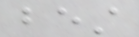best
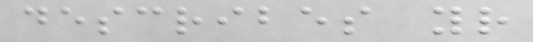describes your
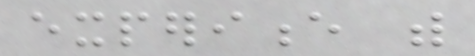experience with
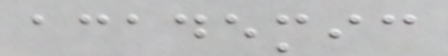academic
